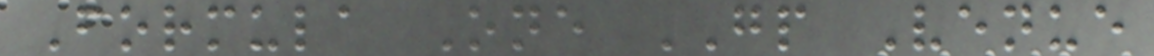Formula One GP Venue
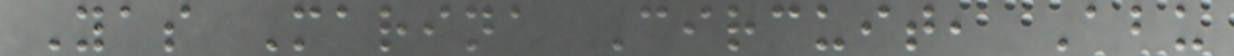Yas Marina Circuit, Abu
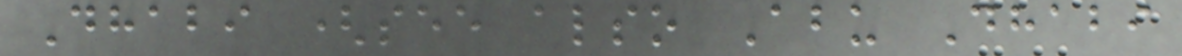Dhabi (see also Abu Dhabi
